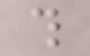this
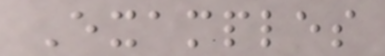Examples
